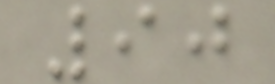90
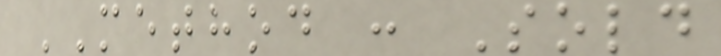METHOD : Sold
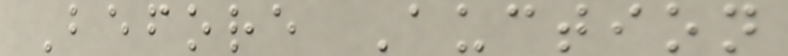Before Auction
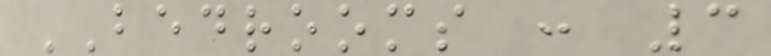BEDROOMS : 3
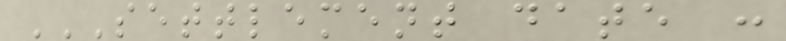SETTLEMENT DATE :
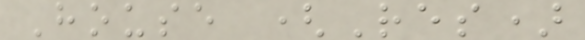House (Res)
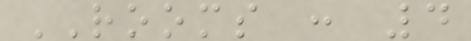ROOMS : 4
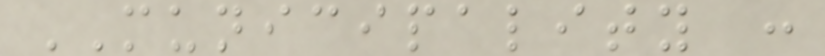MUNICIPALITY :
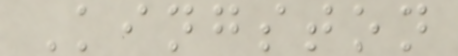Kingston
